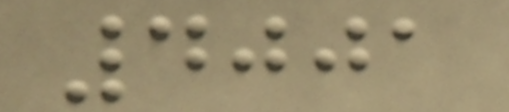4001
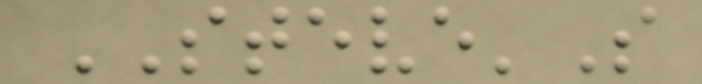STEVE'S
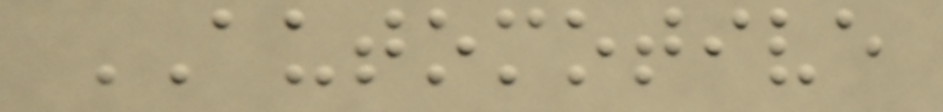AUTOMOTIVE
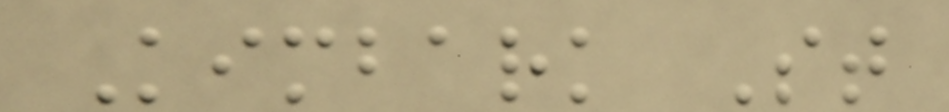Kimbark St
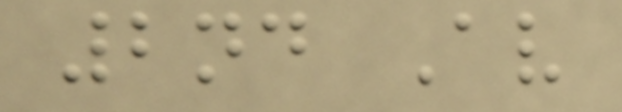2nd Av
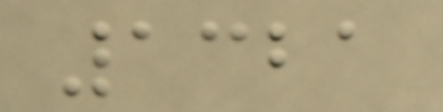1321
